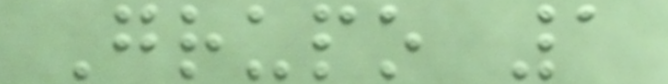Grupo 1
